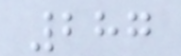287
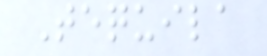Tequila
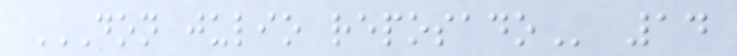DON JULIO REPOSADO 14
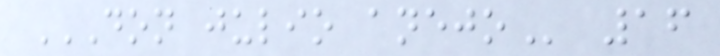DON JULIO ANEJO 16
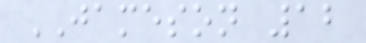JAMESON 12
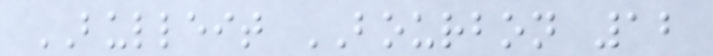BULLEIT BOURBON 12
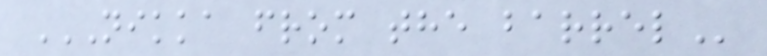NIKKA FROM THE BARREL
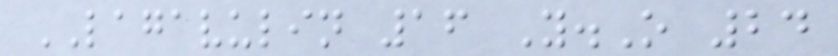LAGAVULIN 16 Y.O 24
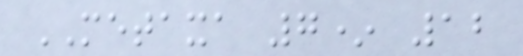METAXA 7* 12
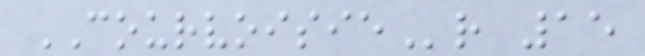COURVOISIEr 15
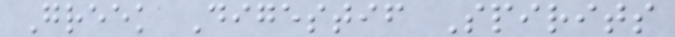Greek Digestif Spirits
